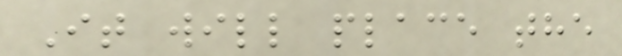It will place the
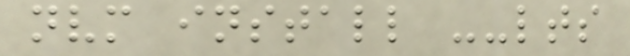nvm install --lts
